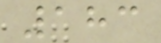183
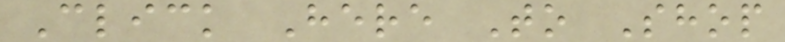Click Here To Shop
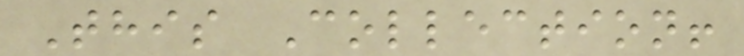This Collection!
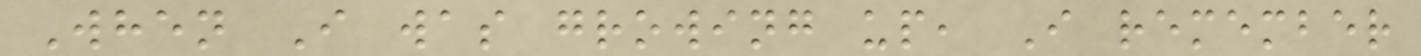When I was growing up, I remember
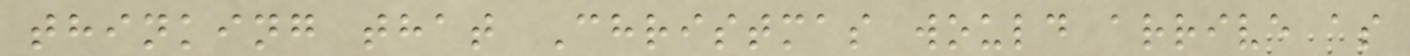thinking that Christmas would arrive as
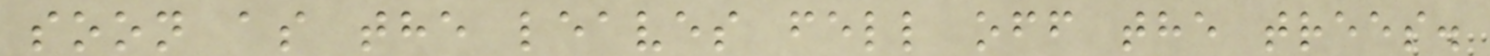soon as the leaves fell off the trees.
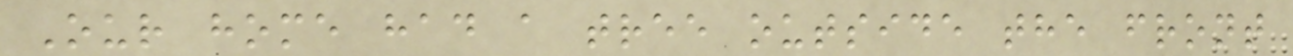Our home had a tree outside the front
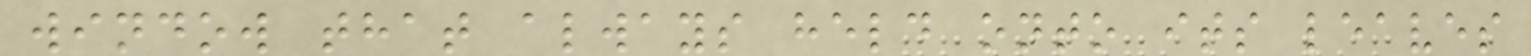window that always held onto its leaves
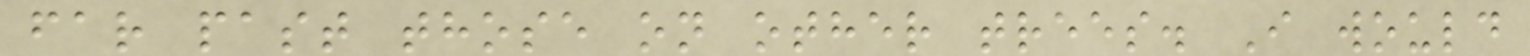far past those on other trees. I would
